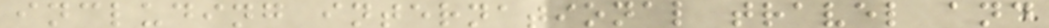including international travel and
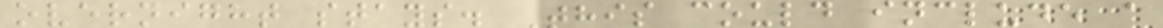overnight stays. This could include a
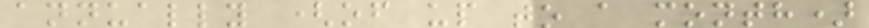annually (of up to a month)
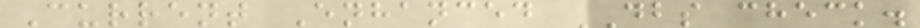Current Enhanced DBS check.
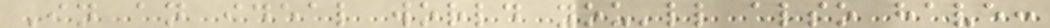In an ideal world you'll also have:
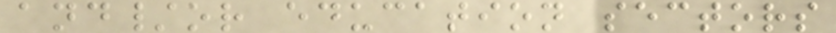and/or education sectors
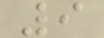9
